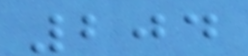204
